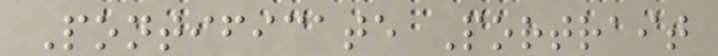Pontificate Portrait
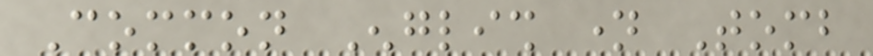Common English name Tomb
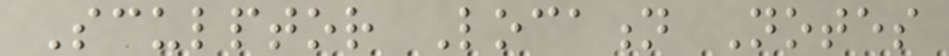Sculptor Location Notes
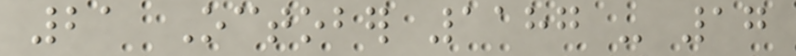21 October 1187 - 17
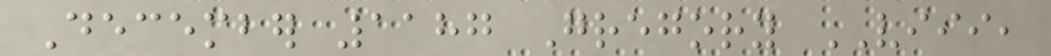December 1187 Gregory VIII,
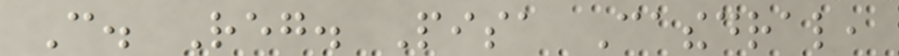Can. Reg. Pisa Cathedral,
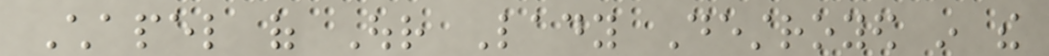Chapel of Our Lady Destroyed in the
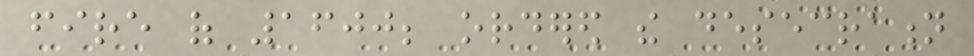fire of 1600; ordered the desecration
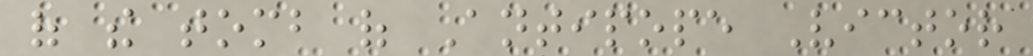of the tomb of Antipope Victor
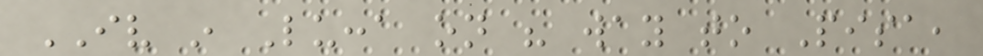IV in Lucca on his way to Pisa,
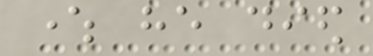where he died
